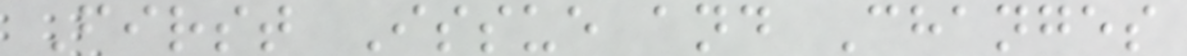First Issue and Changes
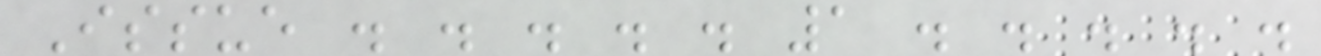Issue . . . . . 1 . . . . .
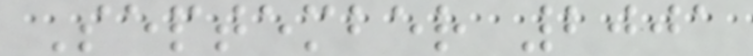September 2001
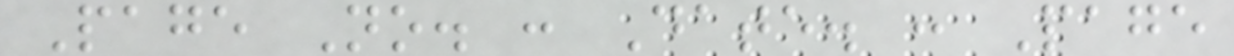Page No. : Date. : Page
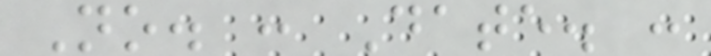No. : Date. :
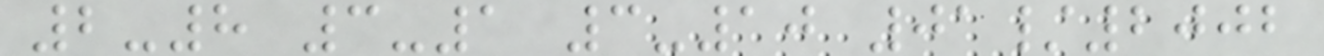2-8 3-1 3-10 01/2002
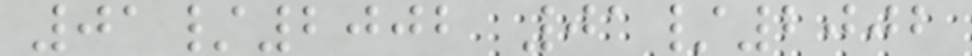01/2002 01/2002
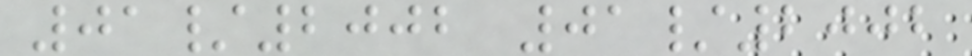01/2002 01/2002
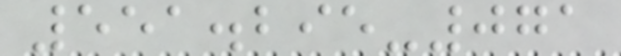551.295-071
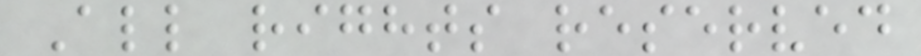All rights reserved
